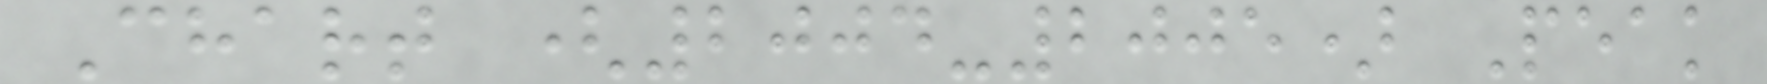Chart (2004-2005) Peak
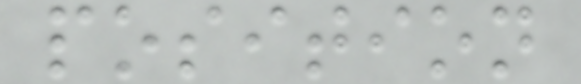position
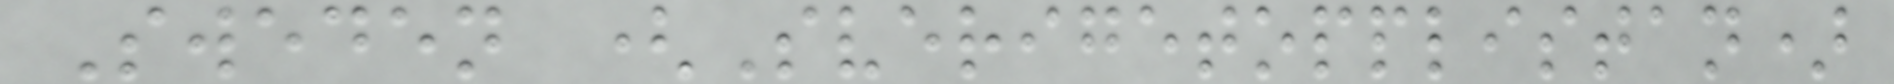Sweden (Sverigetopplistan)
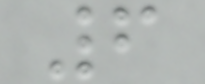6
